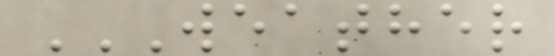WEATHER
